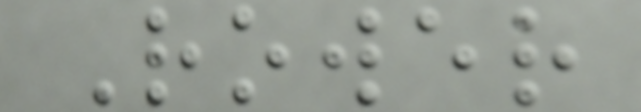Rower
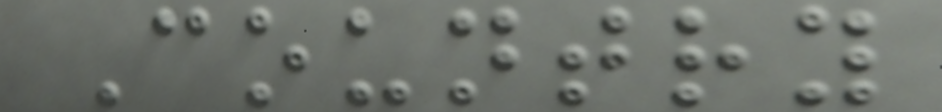Country
